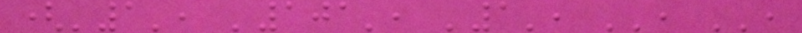('1', '101', '1', '', '',
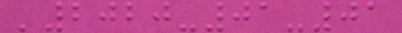'2020-01-01
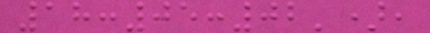18:05:02'),
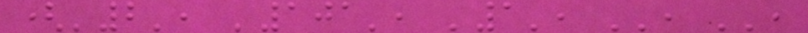('2', '101', '1', '', '',
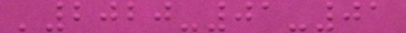'2020-01-01
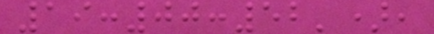19:00:52'),
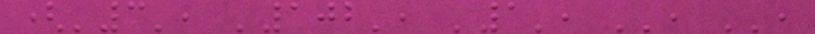('3', '102', '1', '', '',
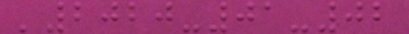'2020-01-02
